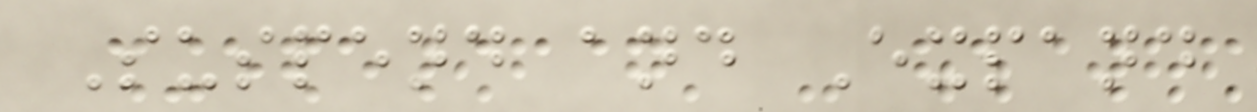Suspend and Expand
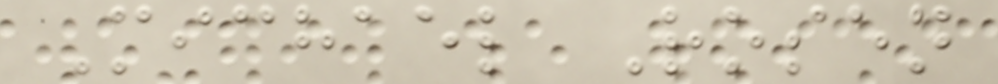Michael Rosen
